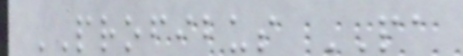PROFIBUS PA
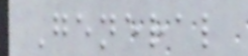General
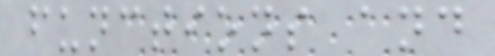functions and
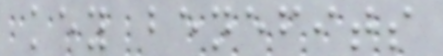key benefits
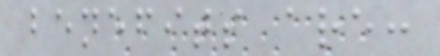benefits are:
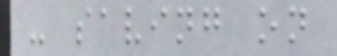- saving on
